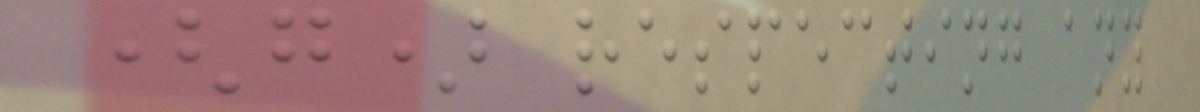(g) respecting any
